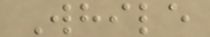While
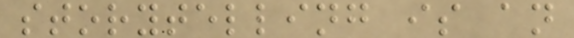storytelling is an
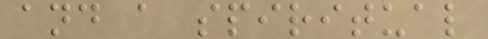and a spiritual
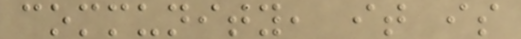community, it is
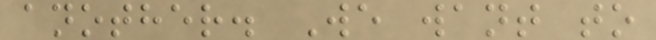another. We want to
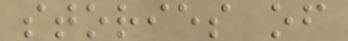stories of
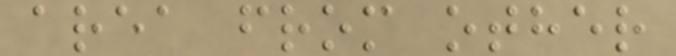area from other
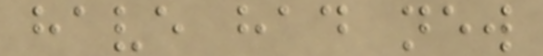have had new
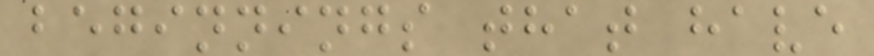beginnings that have
